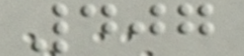407
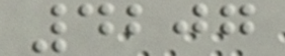4207
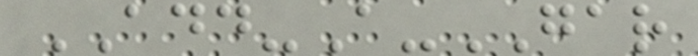ADD-A-GAR
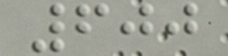600
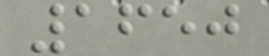1650
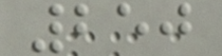250
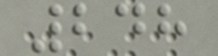248
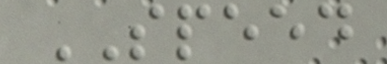SPEED
